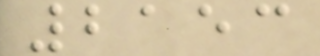2153
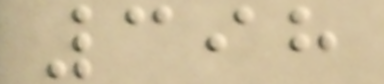398
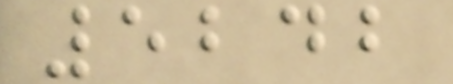5242
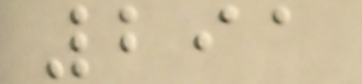291
